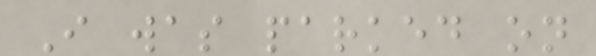I was parked on
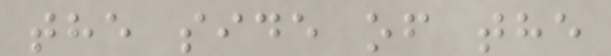the side of the
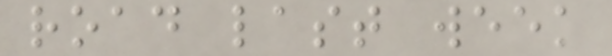road last week
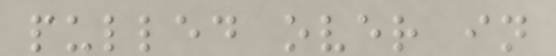pulled over in
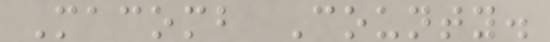Macomb County.
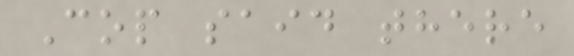Cop said there
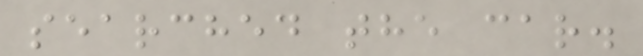searched the car.
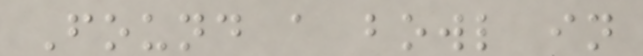Found a bowl in
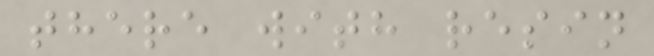there with resin
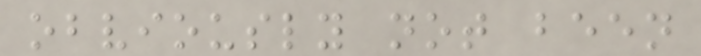obviously not been
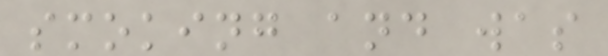smoking and was
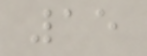15
